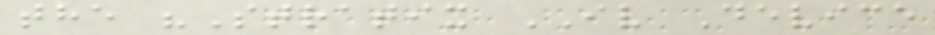the "Stratix IV Device
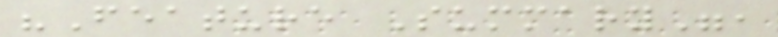"Feature Summary",
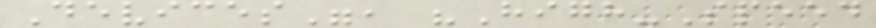Devices", "High-Speed
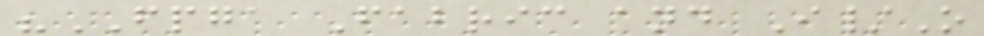"FPGA Fabric and I/O
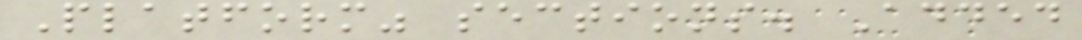Platform" sections. Added
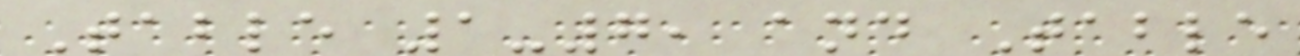Table 1-7, and Table
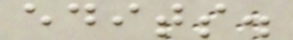edits.
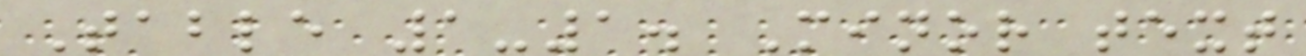Table 1-1. Minor text
